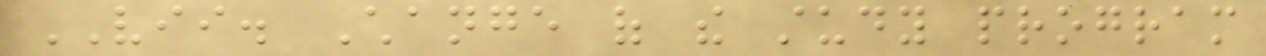VII. Change of the study program
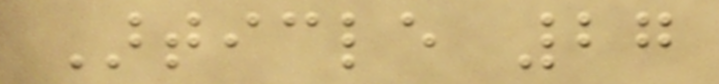Article 27
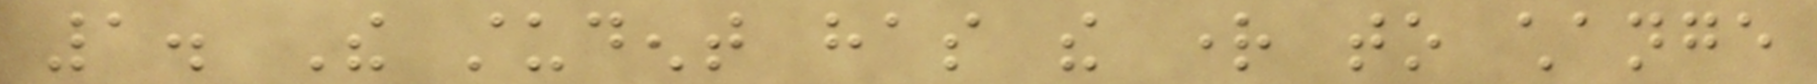1. The student has the right to change
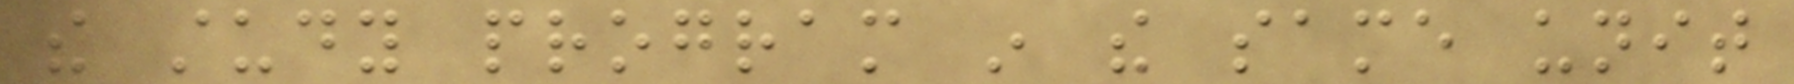the study program in the same unit
